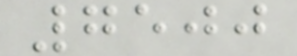7500
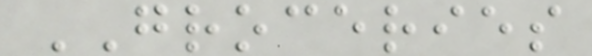GROCERIES
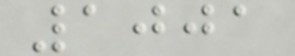1001
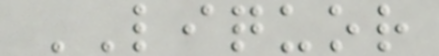LIQUOR
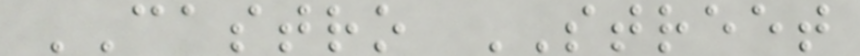CASTRO STREET
